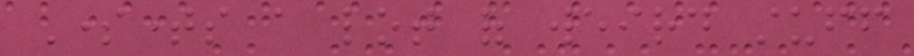Sometimes a lot of weird stuff
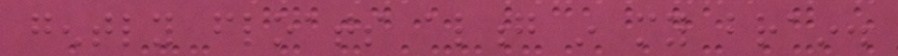gently floats along in my brain.
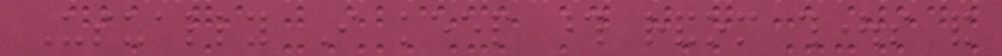Usually I keep those random thoughts and
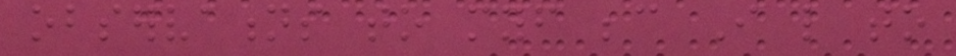observations to myself because I like to
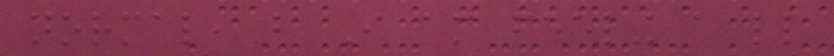normal, but I am feeling a little
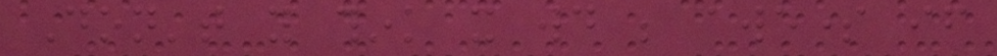Don't you think it would be awesome if
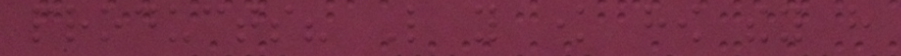products? Like you know how they have
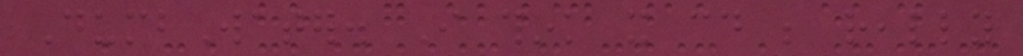DumbWater. I think it could be really
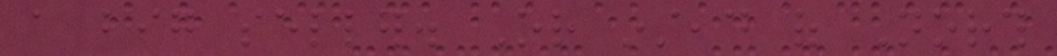a big seller. Or instead of North
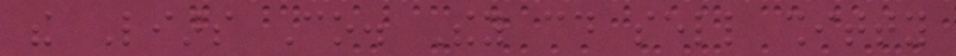the Liars Co. They could sell shitty
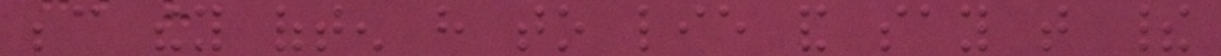because they often have to lie and say that their
